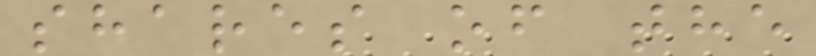shares of the
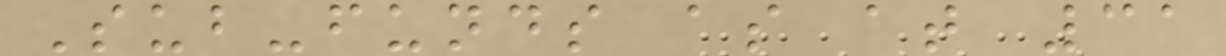Sub-funds as at 31
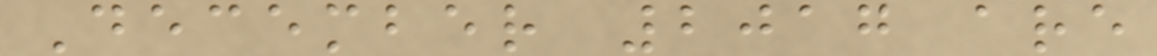December 2017 are
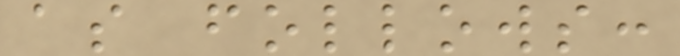as follows:
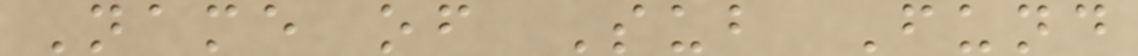Name of Sub Fund
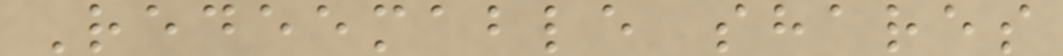Redeemable shares
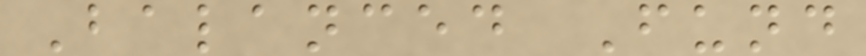Balanced Fund
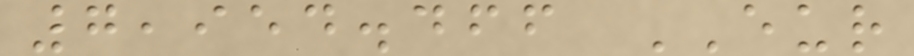7,954.466 EUR
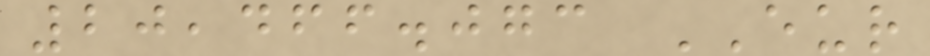20,466.073 EUR
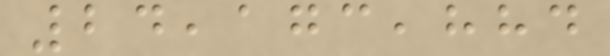24,173,884
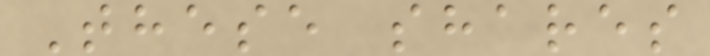These shares
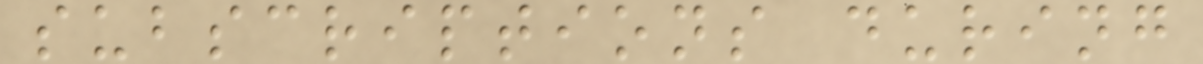subscriptions during
